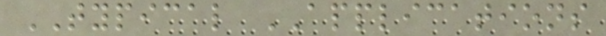TYPICAL APPLICATIONS
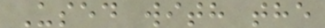Used with the
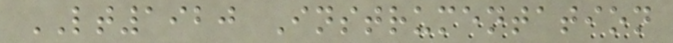LT1920 Instrumentation
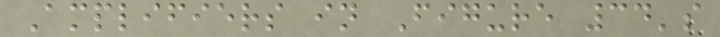Amplifiers in Figure 34's
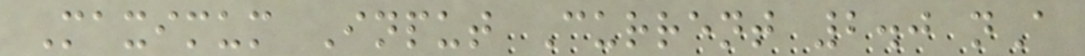Maximum Input Current 2.0 nA
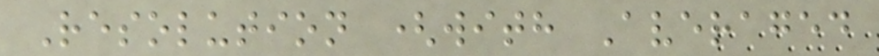Resolution (with Averaged
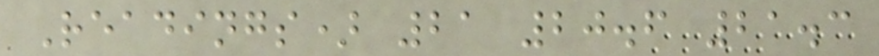Readings) 21 20.6 21.3
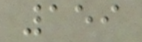159
